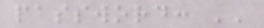password: ''
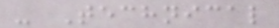- Technical
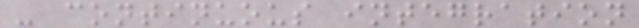- continuous integration
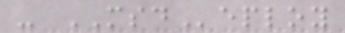- MSDeploy
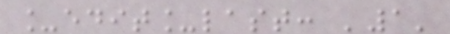_edit_last: '1'
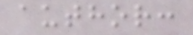author:
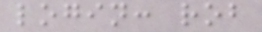login: rob
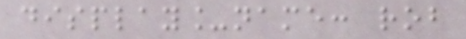display_name: rob
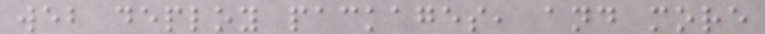web deploy packages, and more
